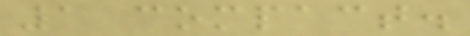1 compact.
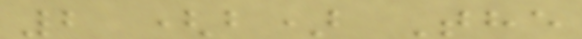2 (b) The
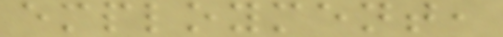employment,
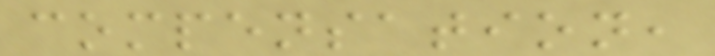compensation,
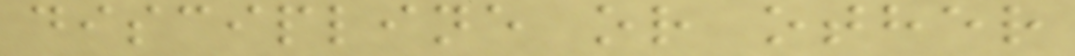discipline or other
